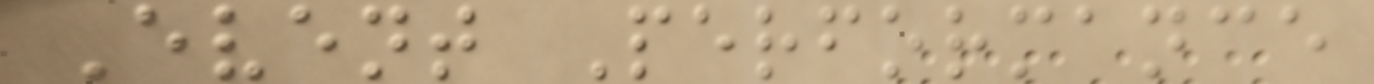Event Performance
